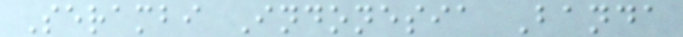Serambi Indonesia Banda
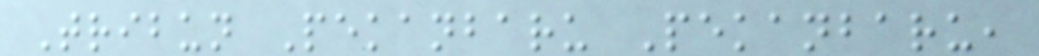Tribun Pekanbaru Pekanbaru,
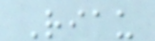Riau
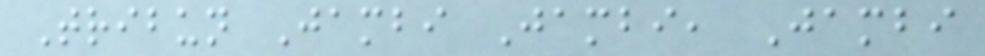Tribun Jambi Jambi, Jambi
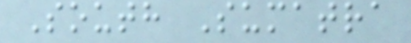South Sumatra
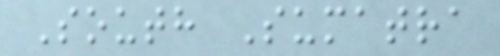South Sumatra
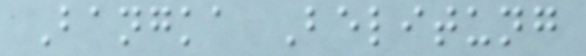Bangka Belitung
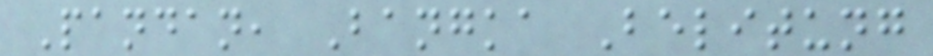Pandan, Bangka Belitung
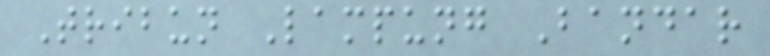Tribun Lampung Bandar
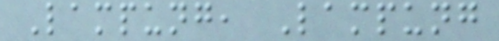Lampung, Lampung
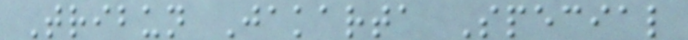Tribun Jakarta Special
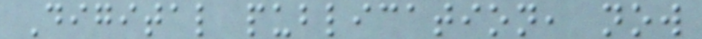Digital publication, now
